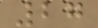27
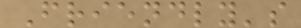Friendly's
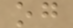og
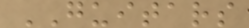GUITARS
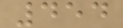454
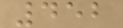452
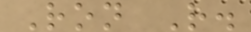Ron R.
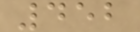452
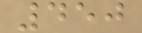450
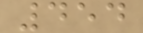454
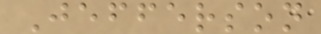Jefferson
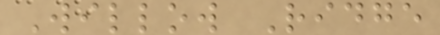Willow Ridge
